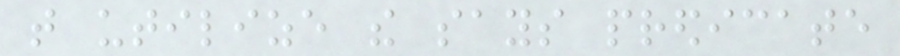that utilize the says predicate
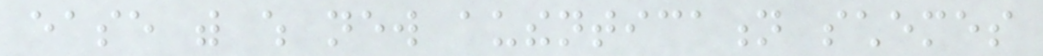ease with which new authentication schemes
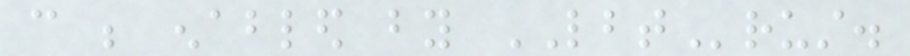can be enabled by LBTrust.
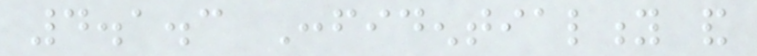4.1.3 Confidentiality and
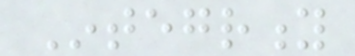Integrity
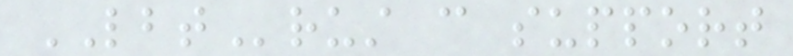LBTrust can support
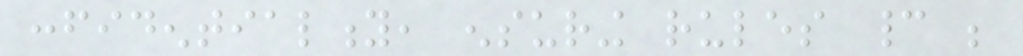confidentiality, ensuring rules cannot be
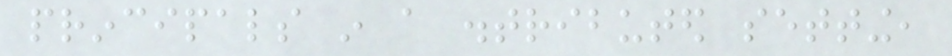principals in a distributed setting,
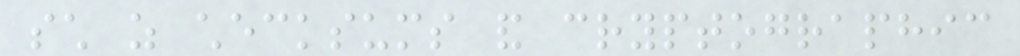such as checksums and cryptographic
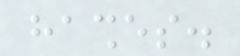hashes.
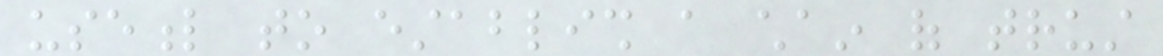useful to establish a chain of trust
